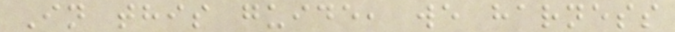In this guide, we harness
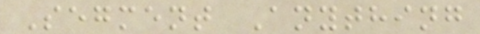Segment Anything
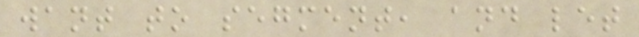want to segment, and let
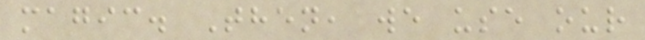magic. Then, we use our
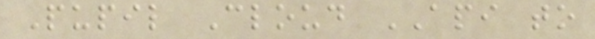Pupil Cloud API to
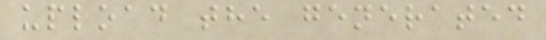upload the generated
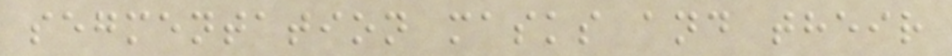segmentation masks and their
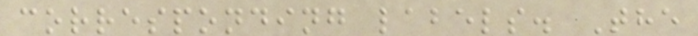corresponding labels. The
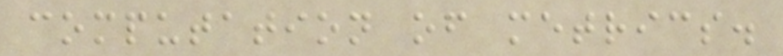computation of metrics.
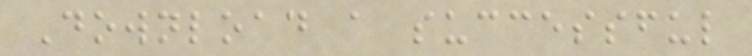Download a successful
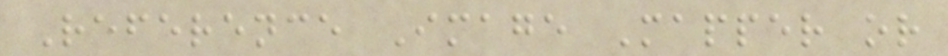Reference Image Mapper or
